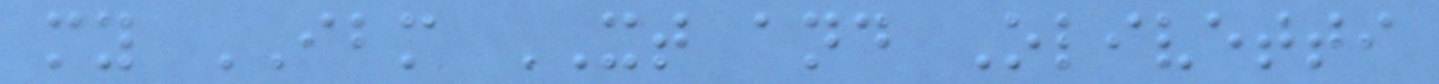my IBM XT and Olivetti
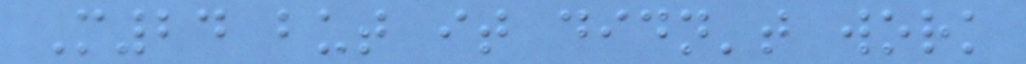M24 but it didn't work
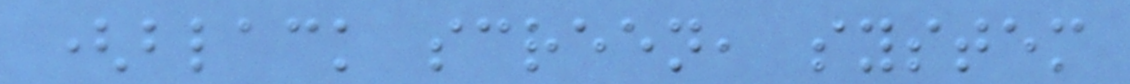(black screen, system
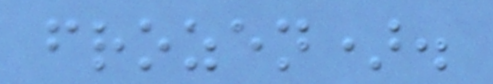frozen).
